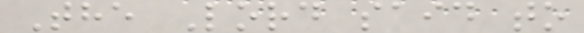The Lord said to
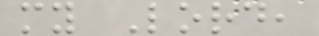my Lord,
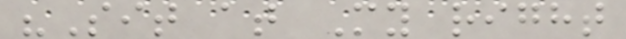"Sit at My right
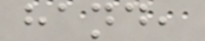hand,
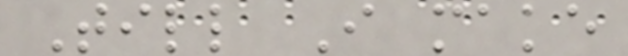Till I make
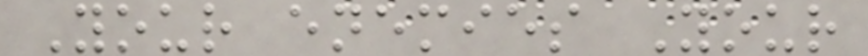Your enemies Your
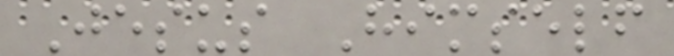Jesus Himself
